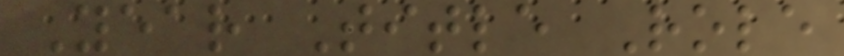Year Title Role
